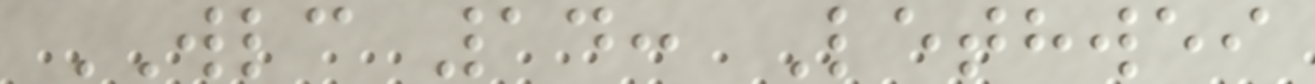WLC 14: Lethwei
